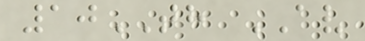10TH AV
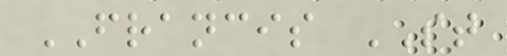FRANCIS ST
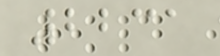2231
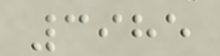3985
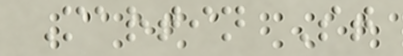Martin St
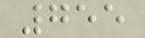755
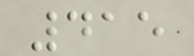415
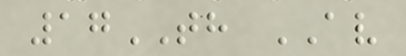17TH AV
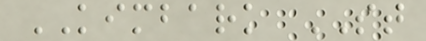KIMBARK ST
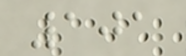101
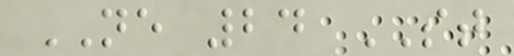NE 24 ST
